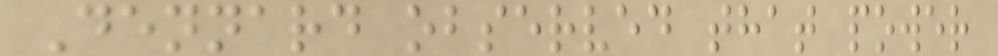Dennard observed that power
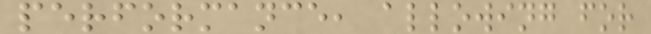performance, allowing for
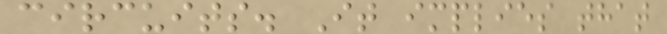circuits. It implies that
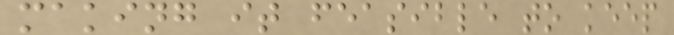making it feasible to keep
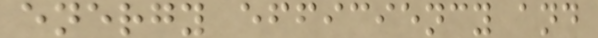energy efficiency and
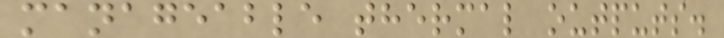manageable thermal outputs.
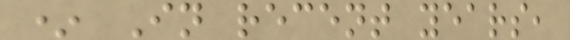* In recent years,
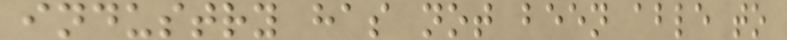industry has not been able to
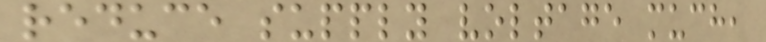reduce supply voltage much,
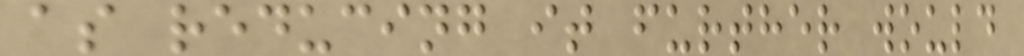as reducing it further would
